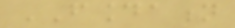FOUNDATION
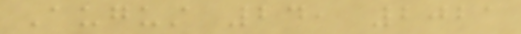August 24, 2021
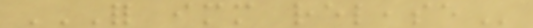FOR IMMEDIATE RELEASE
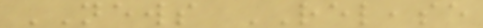NEWS RELEASE
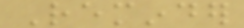Reminder
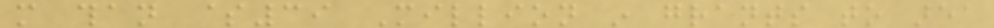more than $39 Million in grants to area
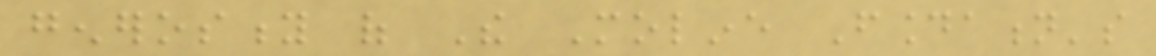generosity of The Moline Foundation's
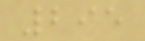295
